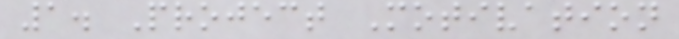1. Project Motivation
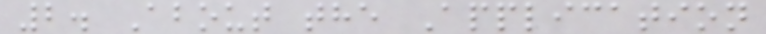2. About the Application
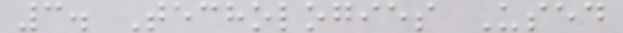3. Techologies Used
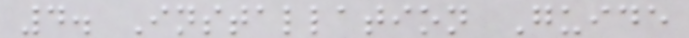4. Installation Guide
